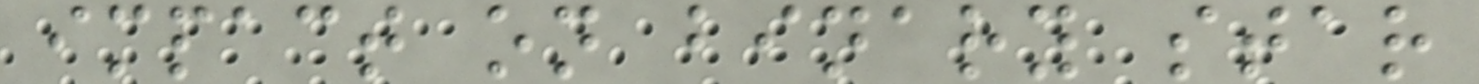impact on binary star
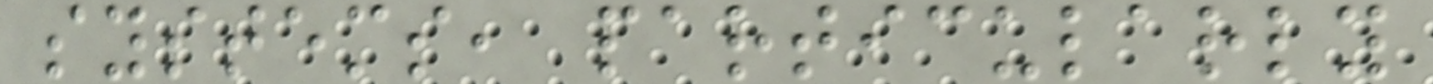systems, particularly
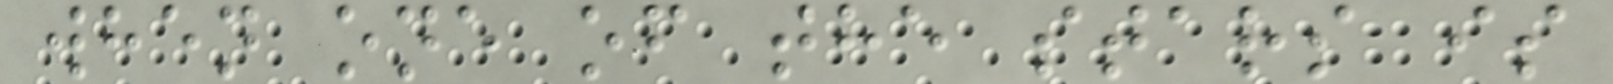when one of the stars is
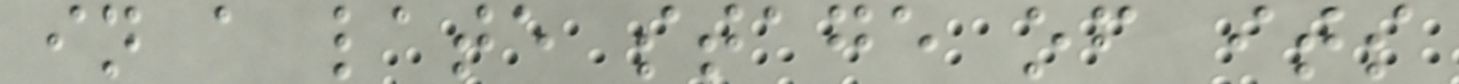in a late stage of its
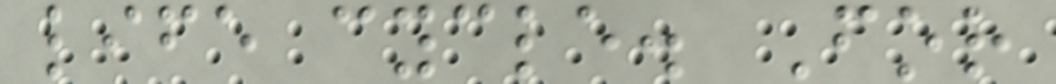life cycle. For
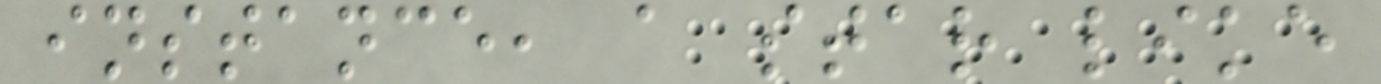instance, a star like
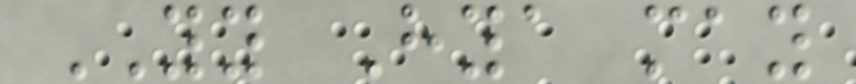YY Hya may
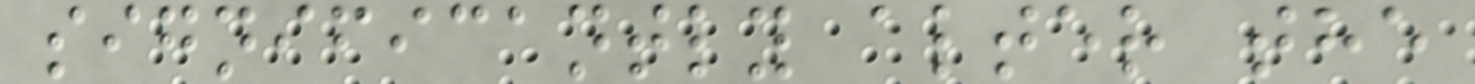significantly alter the
